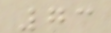73
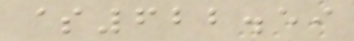$622.59
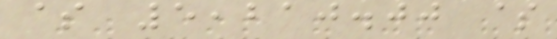$ 5,210.00 $
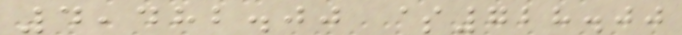4,482.00 $728.00
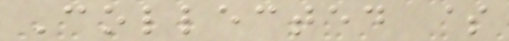Collected $
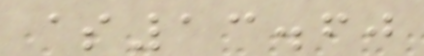$13.60
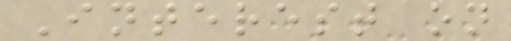Interest on
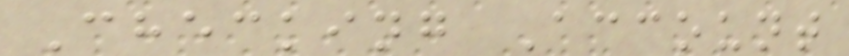Checking Account
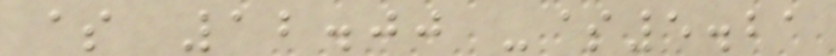$ 12.00 -$5.21
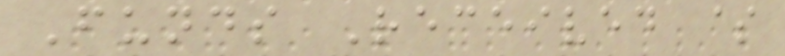Funds Received $
